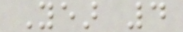Year 4
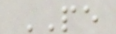PE
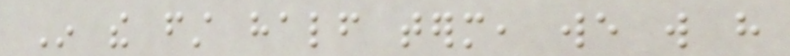In the first half term, we will have
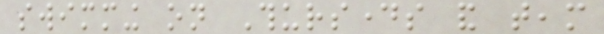swimming on Thursdays and team
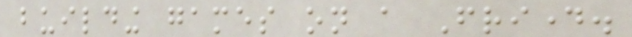building games on a Friday.
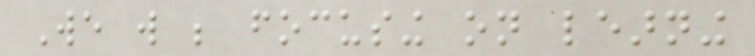We will be focusing on learning
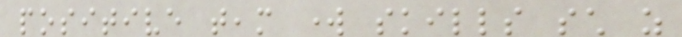positive team work skills such as
